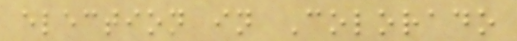election in Colorado
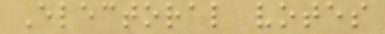Electoral votes
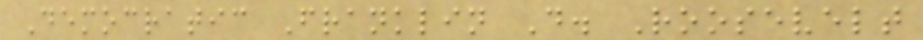Democratic Franklin D. Roosevelt
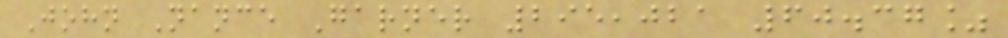John Nance Garner 295,021 60.37%
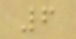6
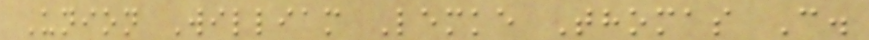Union William Lemke Thomas C.
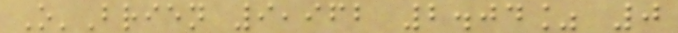O'Brien 9,962 2.04% 0
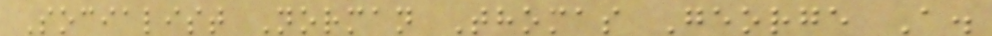Socialist Norman Thomas George A.
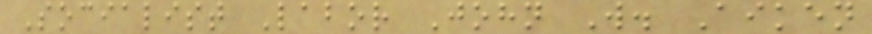Socialist Labor John W. Aiken
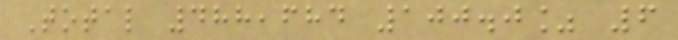Total 488,684 100.0% 6
